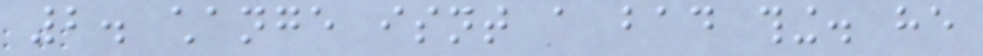2. change isnt a bad thing. he
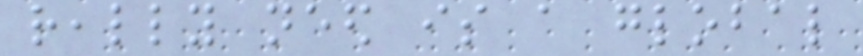really need is a global
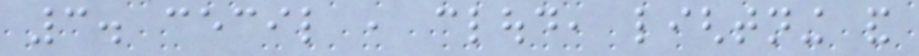3. cecil , cloud, lightning and
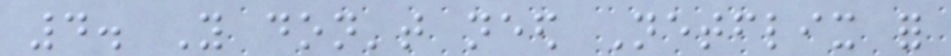4. You don't need Netflix for
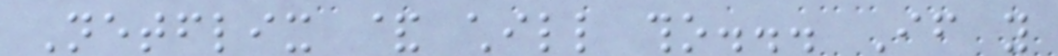Netflix & chill tho... If you
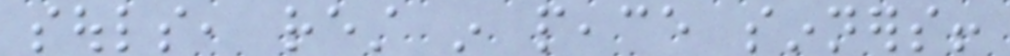souls, rest in peace sinners!
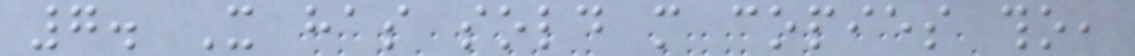7. It has sold more copies tho,
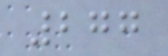277
